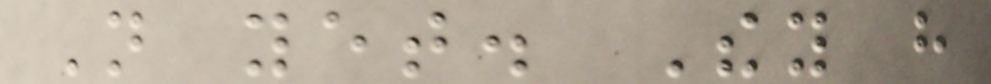Not yet. They have
